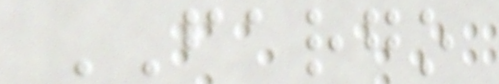FARGO
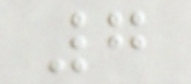7
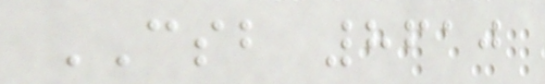CSB 8610
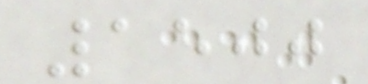1500
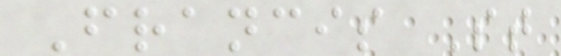Francis St
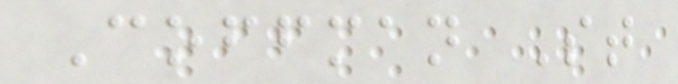Coffman St
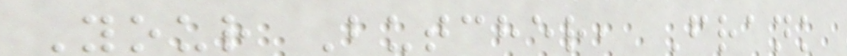Your Butcher, Frank
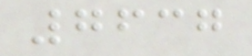7637
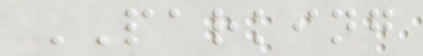PARKING
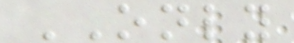ONLY
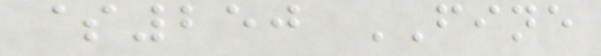$250 FINE
